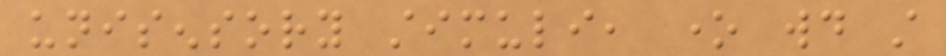unisensory stimuli, one would still
